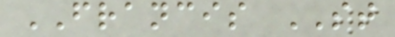FRANCIS ST
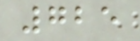725
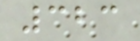323
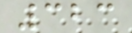323
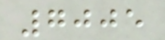7005
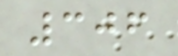306
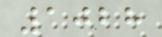1028
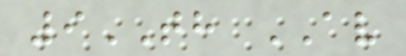9TH AV
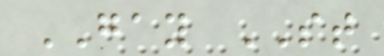GAY ST
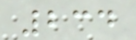234
